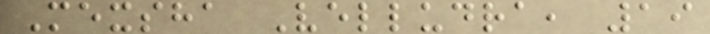Mexsha Velludra, 19
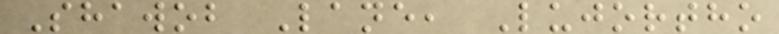Shawob Lane, Lujortho
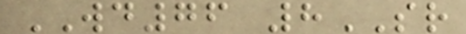WD76 8SR
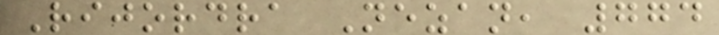Rijordra Nezan, 774
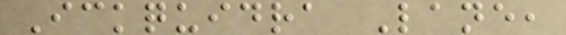Ickquidra Lane,
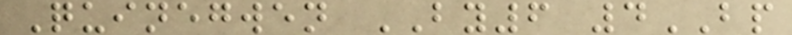Quinegwen BY6 4BP
